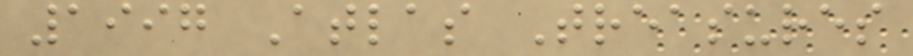1997 Atlas Treasures
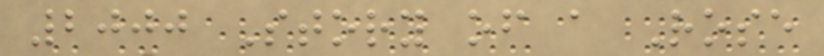2000 Story of a Rose
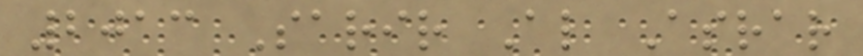2013 Sarir Al Asrar
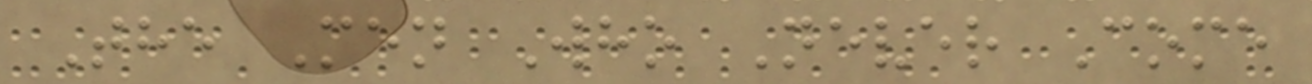The Men Who Never Come
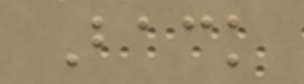Back
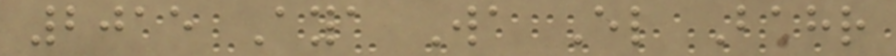2015 Aya Wa El Bahr
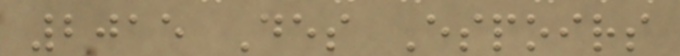2015 Des Espoirs
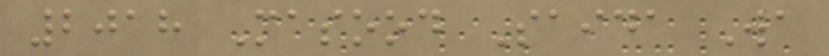2018 Masood Saida Wa
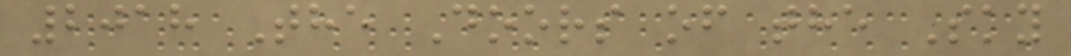2018 The Doors of the Sky
